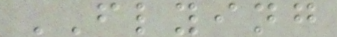FLYING
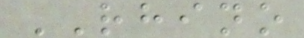RHINO
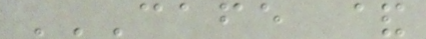CAFE &
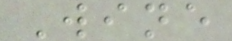Wine
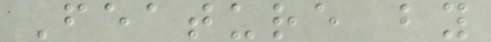Feature by
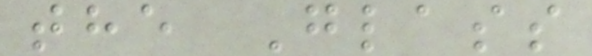the Glass
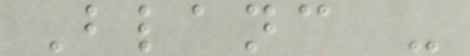Blanc -
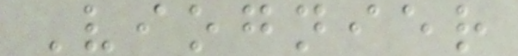Viognier
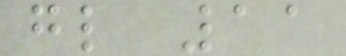gl 11
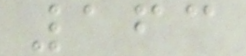163
